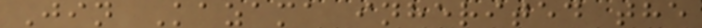Jin Kazama inherited the
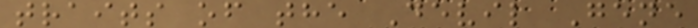traits of the Devil Gene
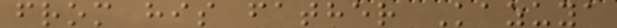from his father Kazuya
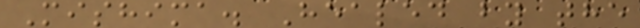Mishima. Healed by the
